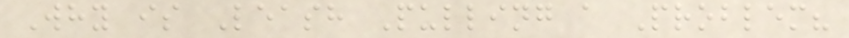Why is Leash Pulling a Problem?
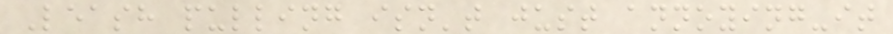Leash pulling isn't just annoying-it
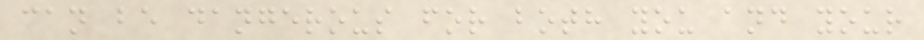can be dangerous for both you and your
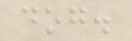dog.
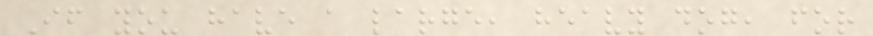If you have a large, heavy dog, for
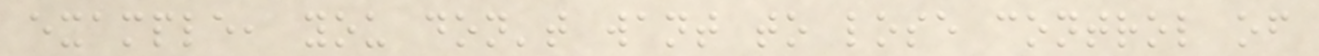example, you don't want to lose control of
